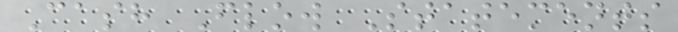Cash Flow Statements
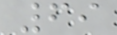69
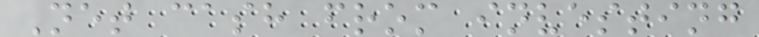Net cash from investing
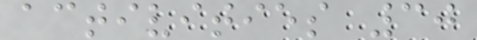activities 30
